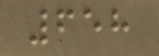658
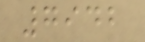7942
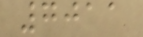7011
